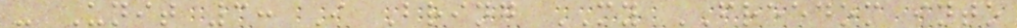- Unit 3: I Bring MY FREEDOM into
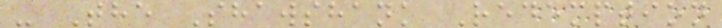- The Shawshank Redemption
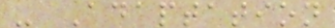- Adaptation
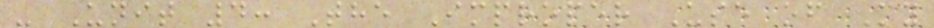- Unit 4: The Improper Use of My
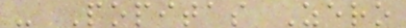- Popitas Zero
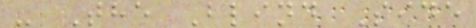- The Blind Side
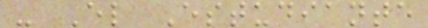- El Estudiante
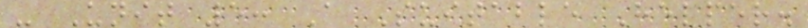- Unit 5: A Suitable Helper.
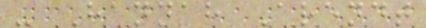- Hannah Arendt
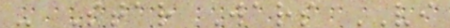- Star Wars VI
